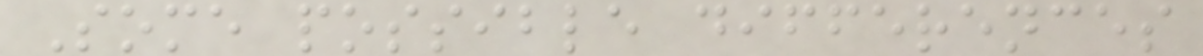Some possible differences
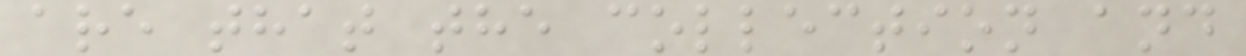are that the collection and
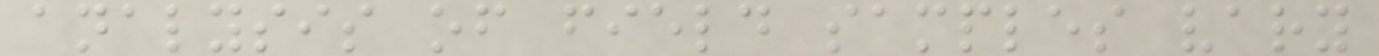analysis of field samples vary
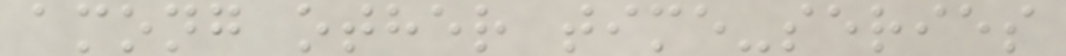among other time-series
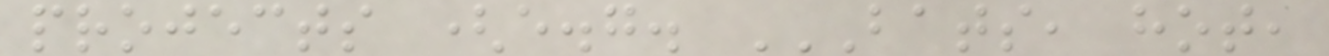projects (e.g. BATS, HOT,
